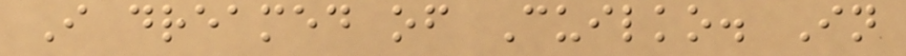I dreamed of Cuilko. In
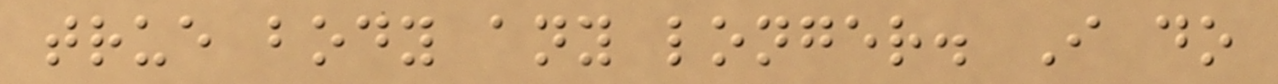true body any longer. I do
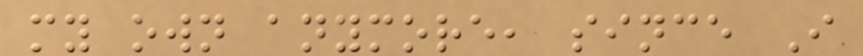my own anymore, since I
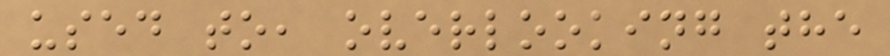used to, overlooking the
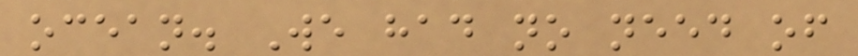ocean. We had no need of
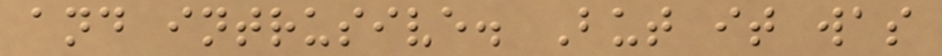and intrusive. But it was
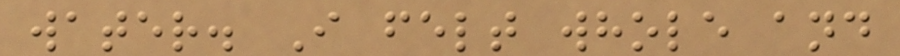water. I felt whole and
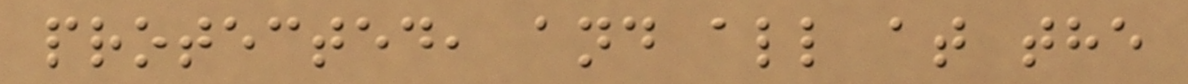protected, and all at the
